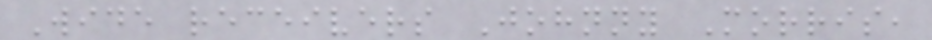Wide receivers Johnny Morris,
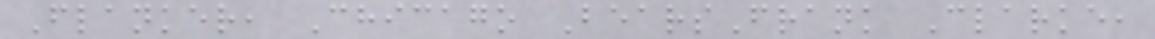Flanker, Chicago BearsFrank Clarke,
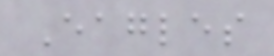Eagles
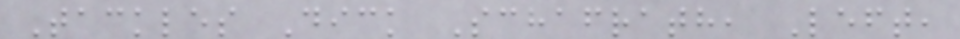Tackles Dick Schafrath, Left,
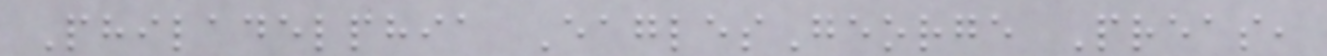Philadelphia EaglesGeorge Preas,
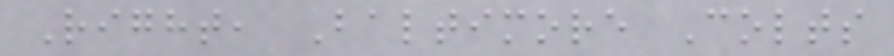Right, Baltimore Colts
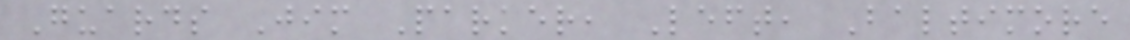Guards Jim Parker, Left, Baltimore
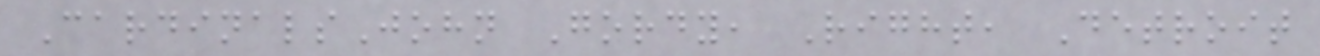CardinalsJohn Gordy, Right, Detroit
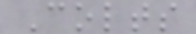Colts
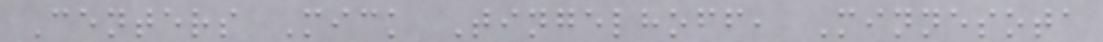Centers Mick Tingelhoff, Minnesota
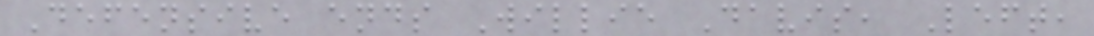Defensive ends Willie Davis, Left,
